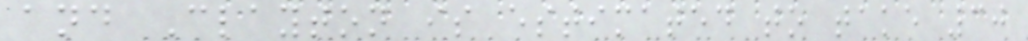and Clayton is estimated to take 30
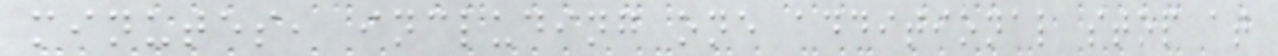minutes, including one additional stop at
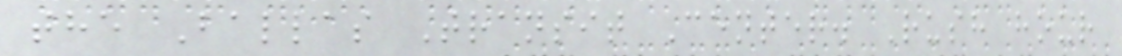the Ballas Transit Center. Rush hour
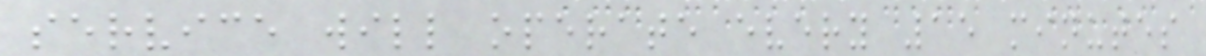service will operate every 15 minutes
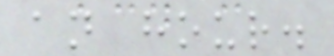an hour.
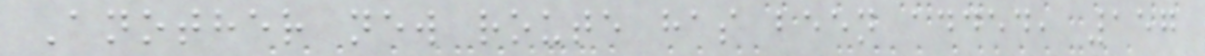Another new route has been added, 157
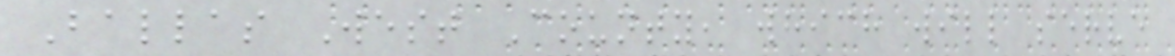Ballas West County, which will serve
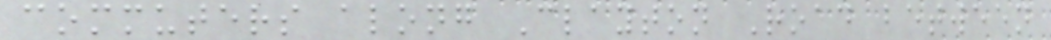commuters along Clayton Road between
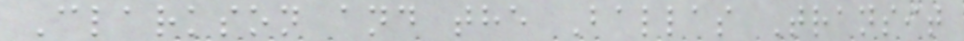Clarkson and the Ballas Transit
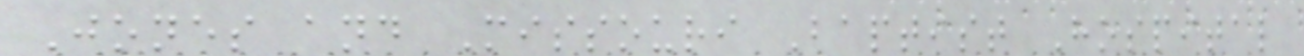Jones and Missouri Baptist Hospital
